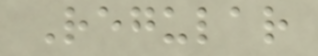Regular
